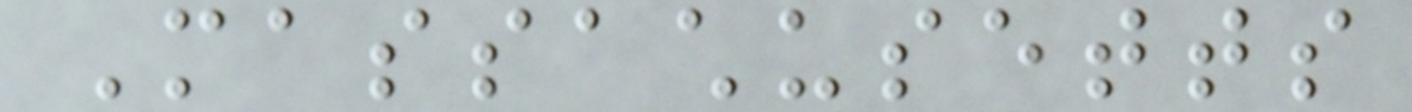Massachusetts
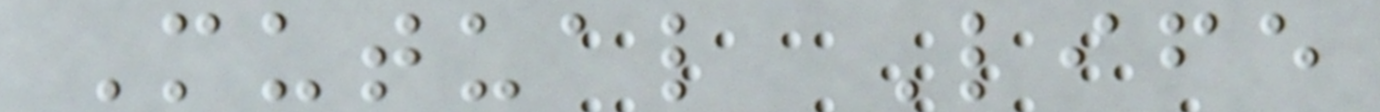Mutual Life
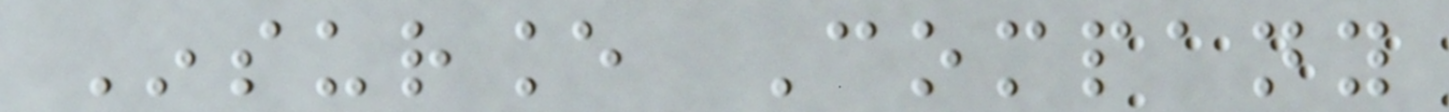Insurance Company
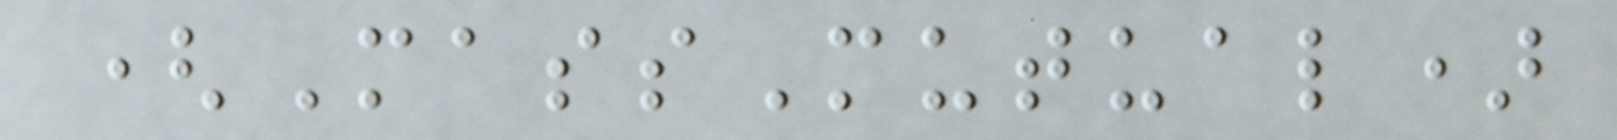(MassMutual)
